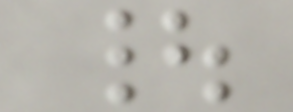|
